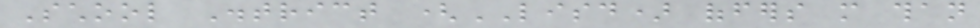School District (LISD) offers more than
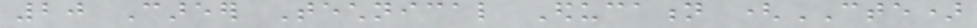20 Career Technical Education (CTE)
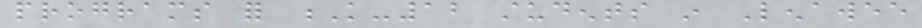programs for K-12 students in Lenawee
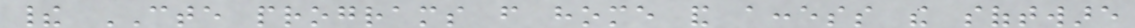their CTE programs from home and access the software
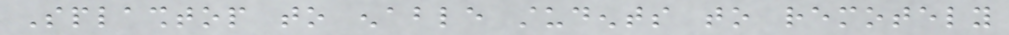Splashtop to enable students to remotely
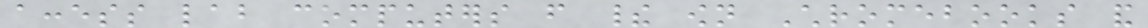access lab computers from their own Chromebooks and
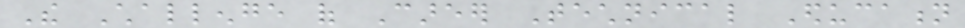The Challenge of Career Technical Education
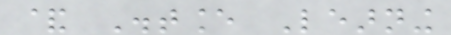& Distance Learning
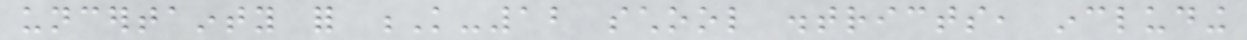uncertainty for K-12 school districts, including
